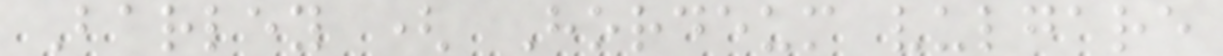Barley ( Hordeum vulgare
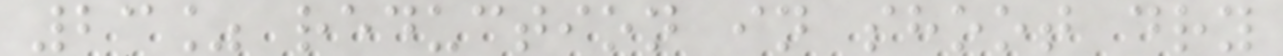23% reduction in shoot dry
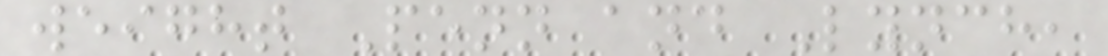weight Penn and Lynch,
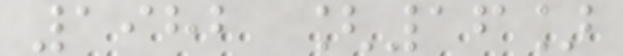1982 [16]
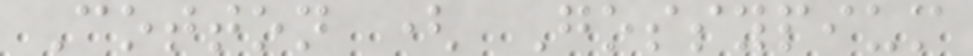Cotton ( Gossypium
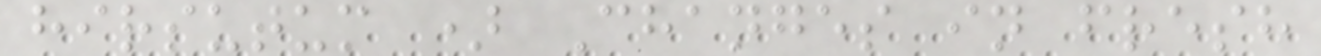hirsutum ) Changes in fresh
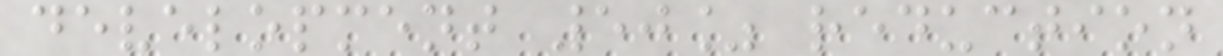development 50% reduction
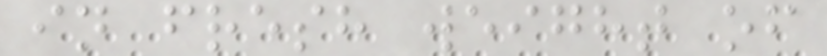in fresh weight of
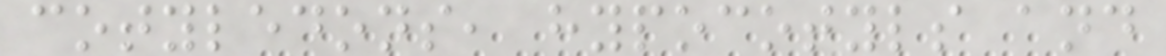cotyledons, hypocotyls and
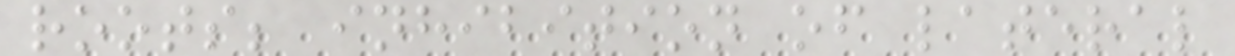roots; inhibition of lateral
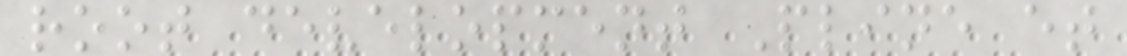root development Pline et
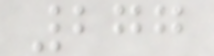277
